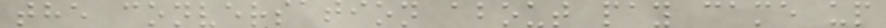the conversation about pay came up
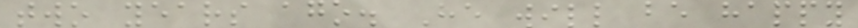two years ago. He will be happy
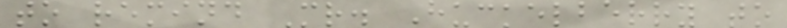to remind Mr. Huckelberry to
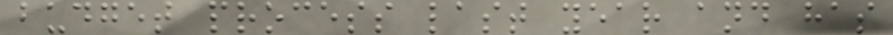budget process last year and has
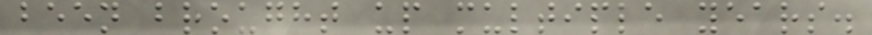been brought up multiple years.
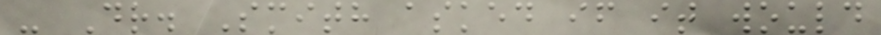- Dr. Smith asked if it would
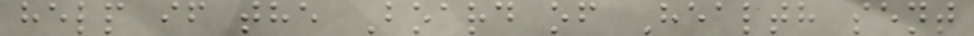help if the Board of Health sent
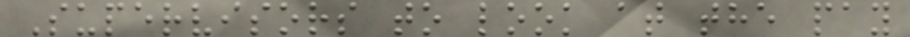Supervisors to look at the pay
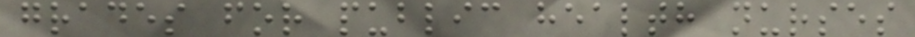grades for public health nurses
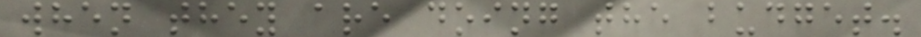when they are doing the budget.
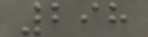298
